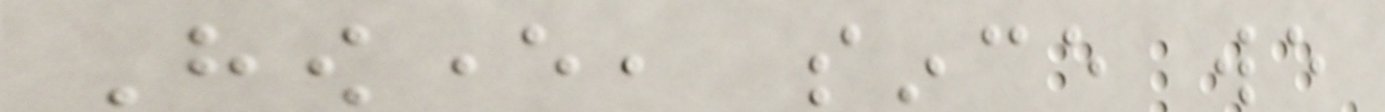However, since we
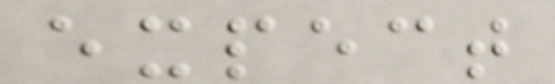expect
